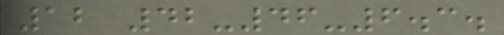12 42-46-6.3.
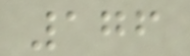176
